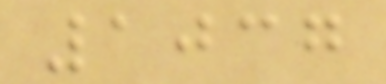1037
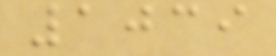1039
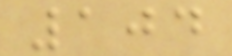104
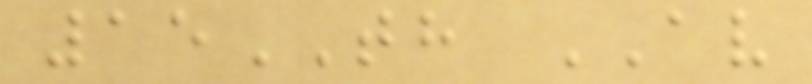15TH AV
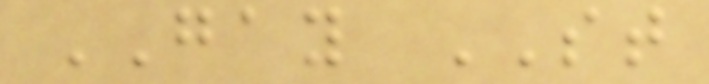GAY ST
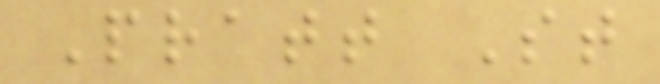Pratt St
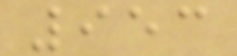953
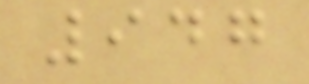947
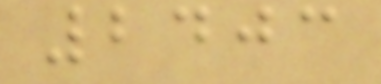2403
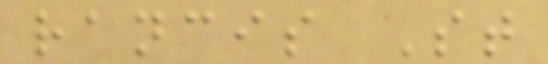rancis St
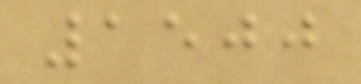1500
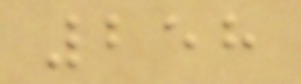258
